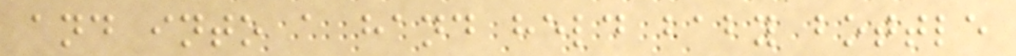and into a hand held baby bottle
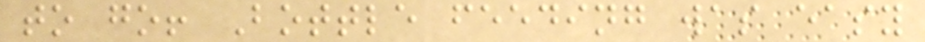to go! Bottle feeding was easy
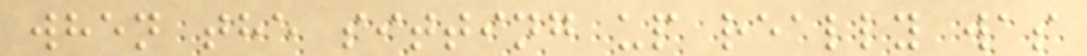when the sitting up really was
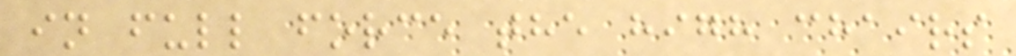in full force the high chairs
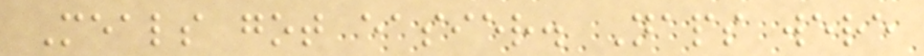Meals got easier. Naps were
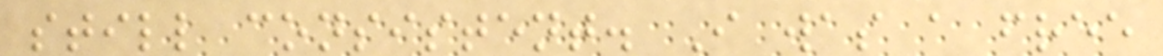still consistent. I was a free
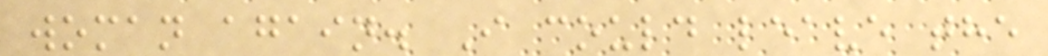woman again. I could leave the
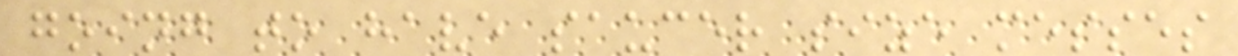going to have saucer size messes
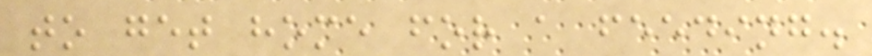to get home for a feeding.
